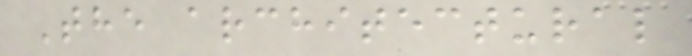The architectural
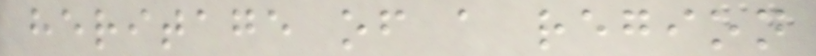heritage of a region
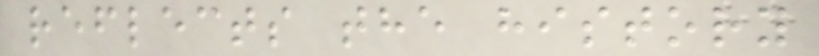reflects the history
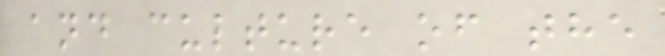and culture of the
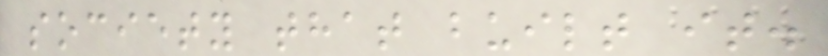society that built it.
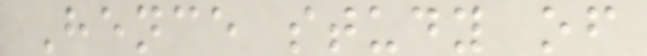Hence study of
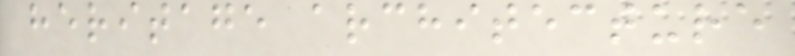heritage architecture
